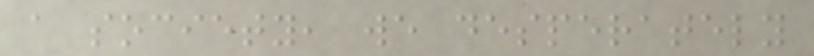a society, we desperately
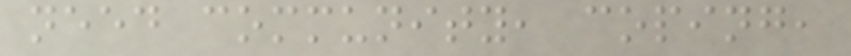need community, coping,
